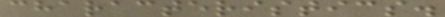characteristics.
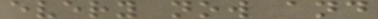every now and
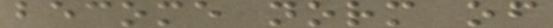become norm of
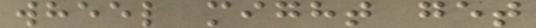wheel might get
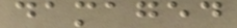damaged
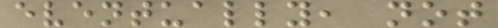eventually, not
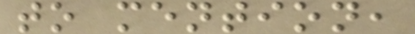to mention,
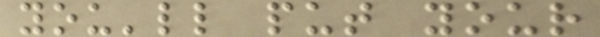you'll put your
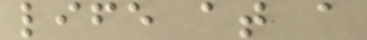life at a
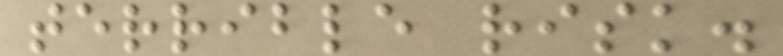terrible risk.
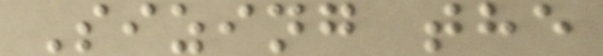Sizing the
